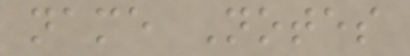name Notes
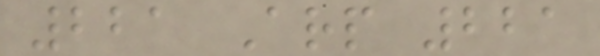221 Arp 221
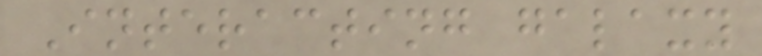Interacting galaxy
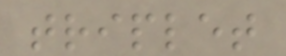triplet
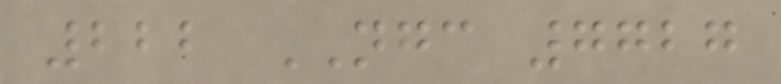222 NGC 7727
